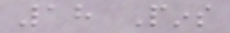18 Pins
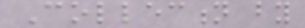Collection by
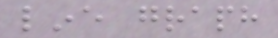line graph
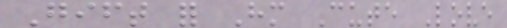Gift for Him Cute Love
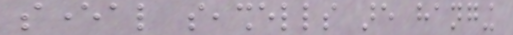several seashells are hanging
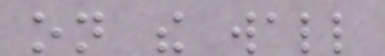on the wall
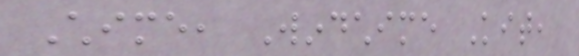Chime, Windchime Kit,
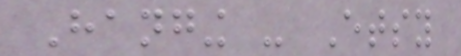Hanging - Etsy
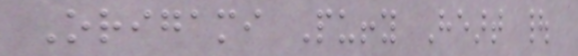Origami Puffy Heart |
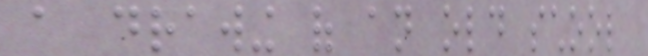a drawing of an old school
